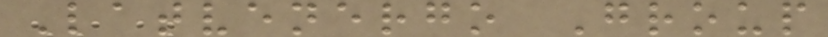Latvenergo Group
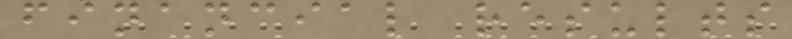financial results
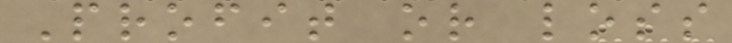Profit or loss
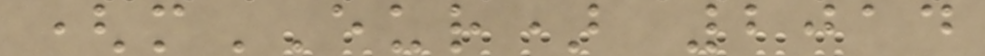(mEUR) 2014
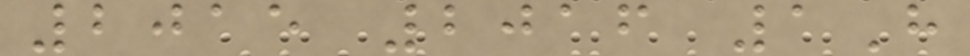2015 2016 1H
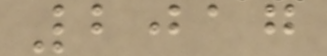2017
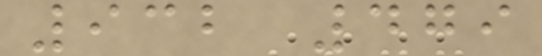932 479
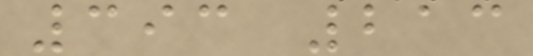393 213
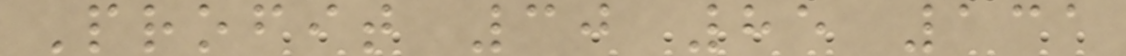Profit 30 85 131
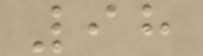98
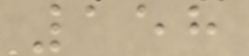158
